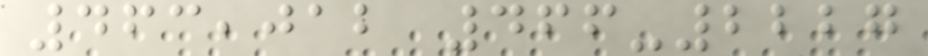463,012 466-2227
